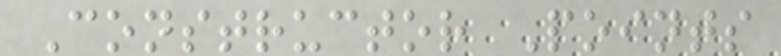Constructor Points
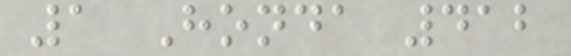1 Honda 412
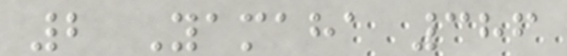2 Yamaha 386
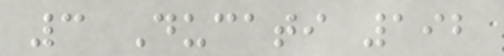3 Ducati 192
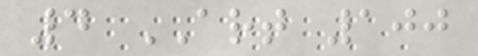4 ART 100
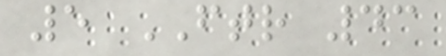5 FTR 43
